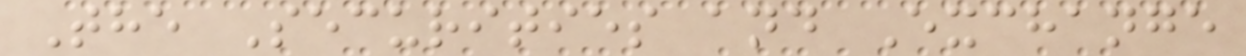The Securities and Exchange
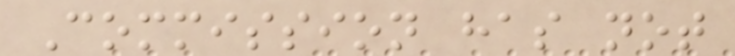Commission has not
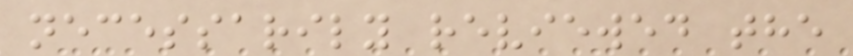necessarily reviewed the
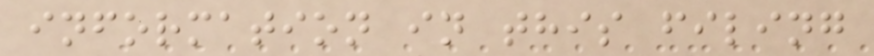information in this filing
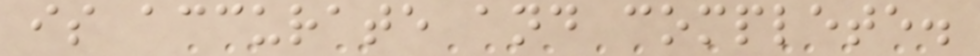is accurate and complete.
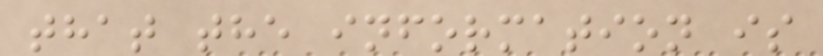that the information is
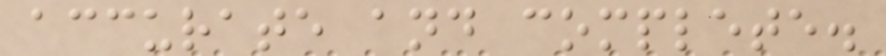accurate and complete.
